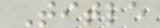Title
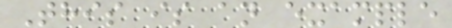This is an example
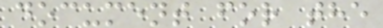document for the
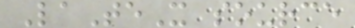LaTeX source
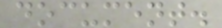document.
